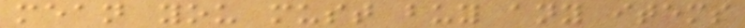mean you must buy any items
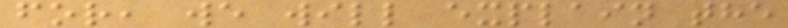for, we will explain the
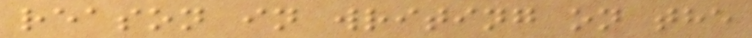reason in writing on the
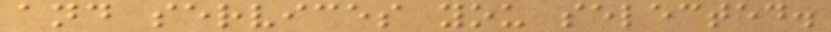and services you selected.
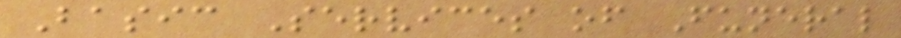Basic Services of Funeral
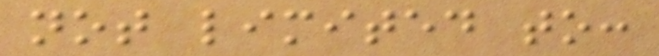not limited to:
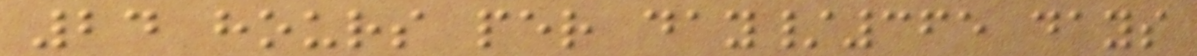24 hours per day/365 days
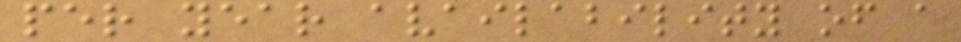per year availability of a
